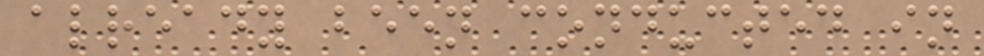already been conducted in
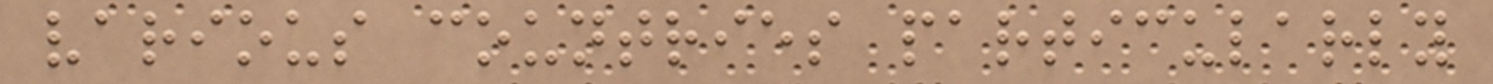various countries particularly
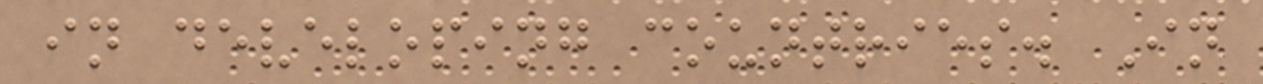in developing countries. In
